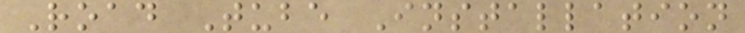Road Tube Installation
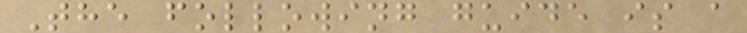The following guide is a
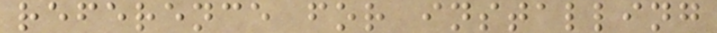reference for installing
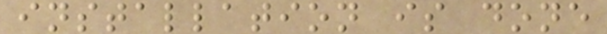installation is done
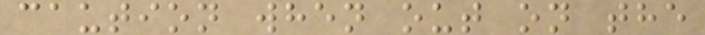caution when out on the
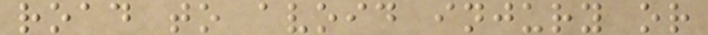road to avoid injury or
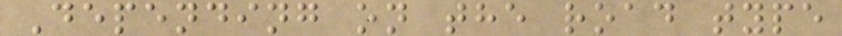Depending on the road type
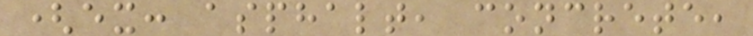(ex: asphalt, concrete,
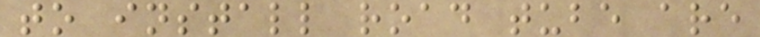to install road tube are
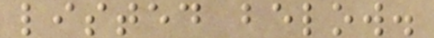listed below.
